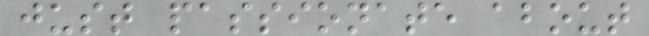just passionate about
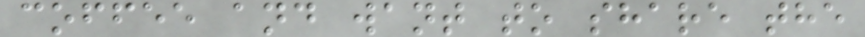coffee and want to share the
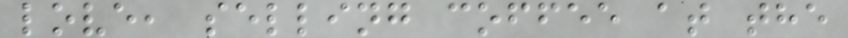love, selling coffee at the
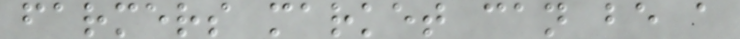farmers market can be a
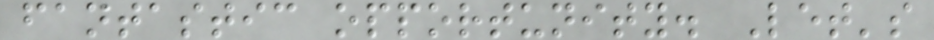fantastic opportunity. Let's
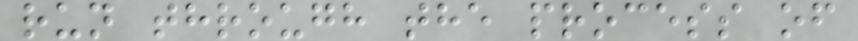run through the process of
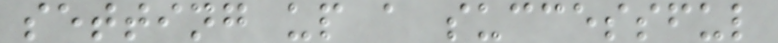setting up a successful
